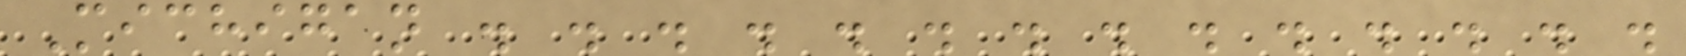Michigan . . . . . . . . . . . . . .
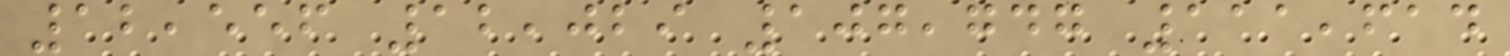12,556 12,029 107,747 111,614
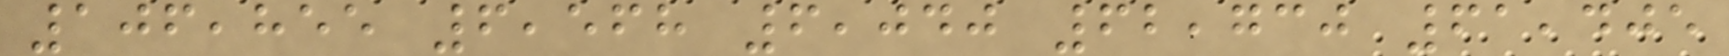106,855 6,568 6,040 62,730 61,405
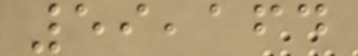59,164
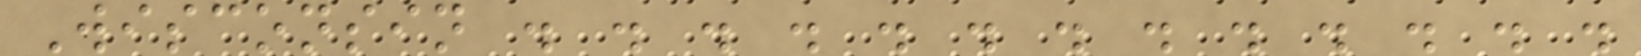Wisconsin . . . . . . . . . . . . .
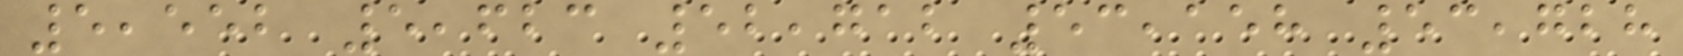5,552 5,623 52,712 53,158 53,728
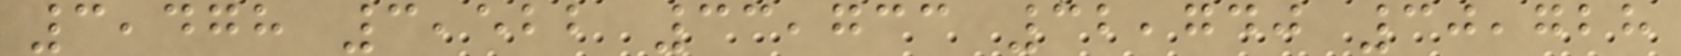3,478 3,522 33,733 32,740 30,728
